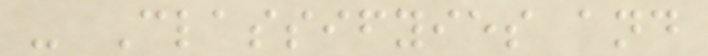- Classifyies and
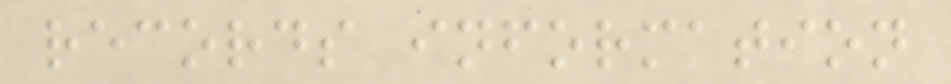records information
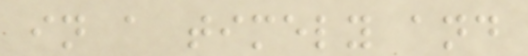in a timely and
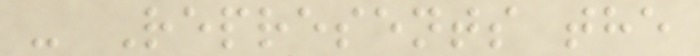- Represents the
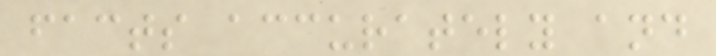facts accurately and
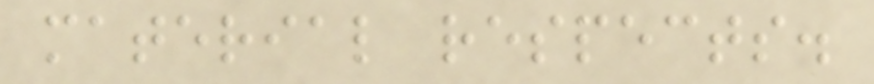material respects.
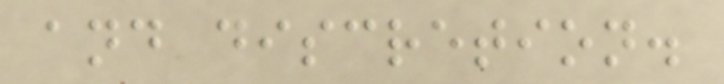and discretion.
